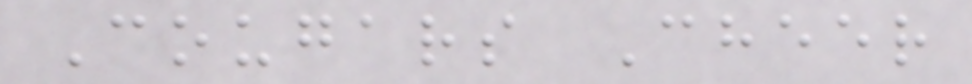Cougars Cheer
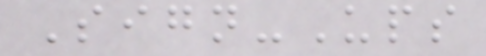Sign-Ups
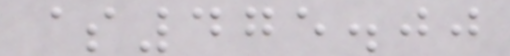$475.00
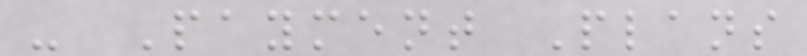- Payment Plans
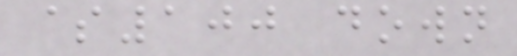$100 down
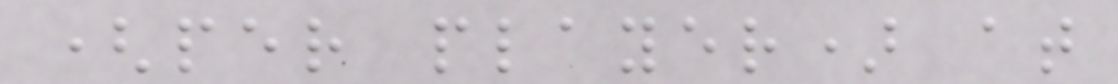(per player) at
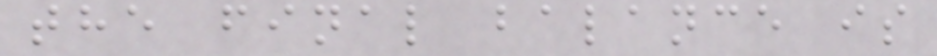the final balance is
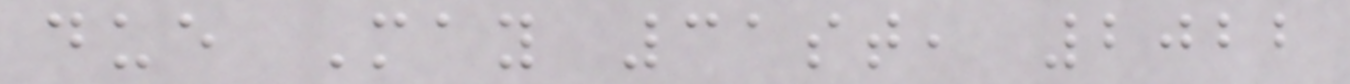due May 31st, 2022
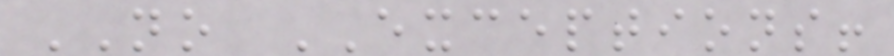NO EXCEPTIONS!
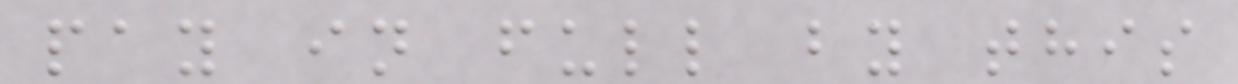pay in full by this
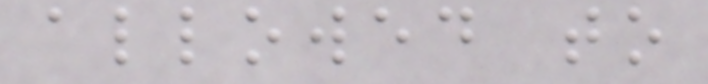allowed to
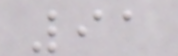91
